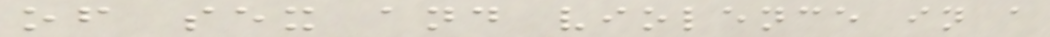of sex and violence in a
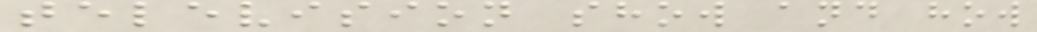television show and how
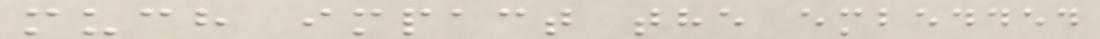much impact the embedded
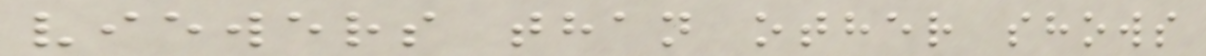viewers than other shows
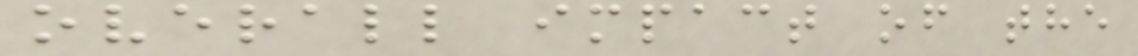overall impact of the
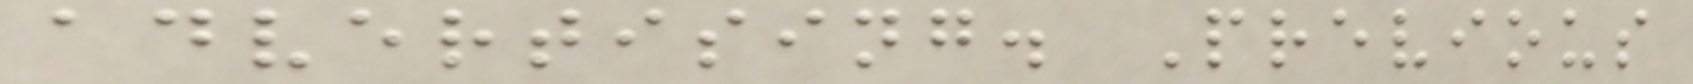advertising. Previous
